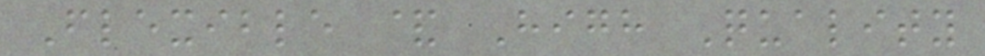Flexible & High Quality
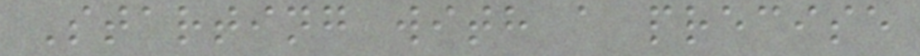Starting with a precise
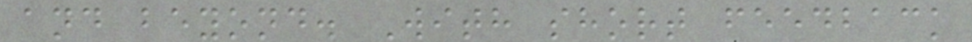and beyond. With short feedback
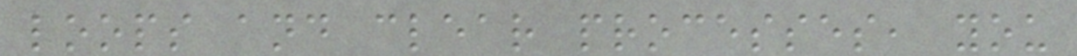loops and clear processes, you
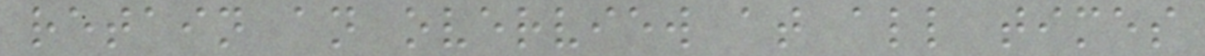retain an overview at all times
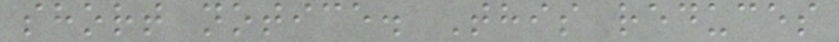short notice. This reduces
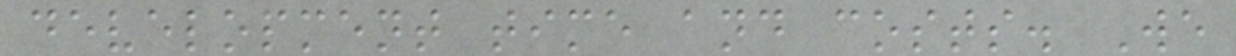development time and costs. We
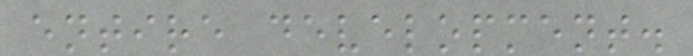entire development.
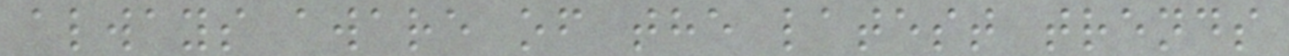always aware of the latest trends
